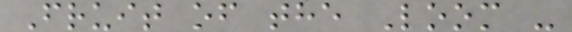Fruit of the Loom -
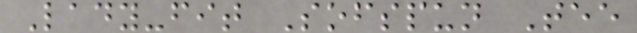Lady-fit Sofspun Tee
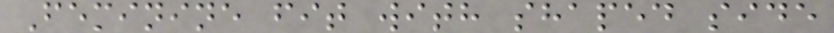Feminine fit with shaped side
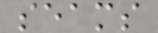seams
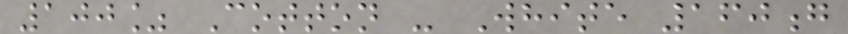100% Cotton - White 160g
